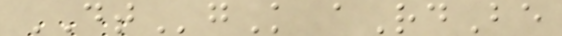DTgK aRdBe
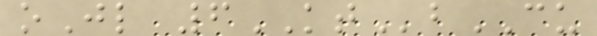oJl 6KTbCU
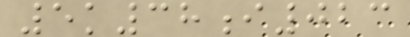5k38i023
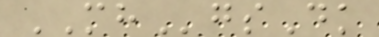MHgsDk
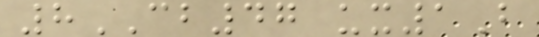8CB47 ux1B
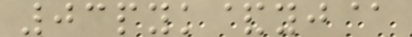03pyk&yj@
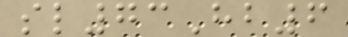sl73Hb6
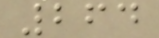264
